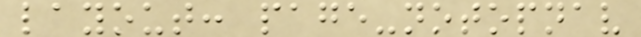layout: page-notopnav
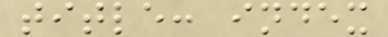title: index
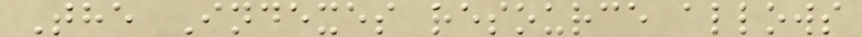The Indexes resource allows
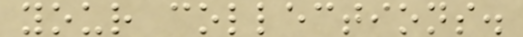your collections.
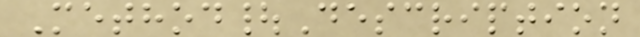Method|Description
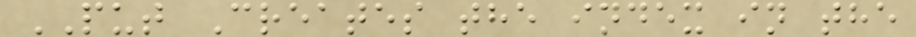PUT Creates the index in the
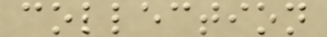collection
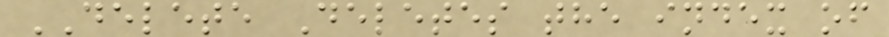DELETE Deletes the index of
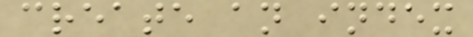create an index
